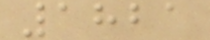1821
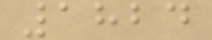1824
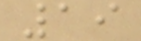19
